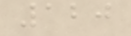120
